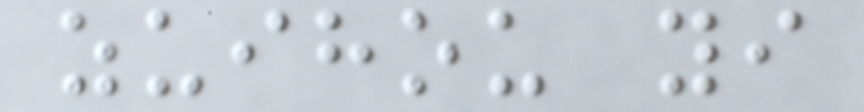zuihou yi
